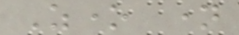Zone name
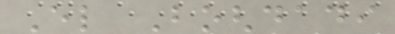El Boghdadi
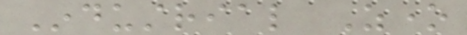Industrial Zone
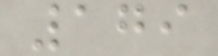179
